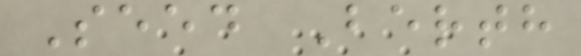Seed Berth
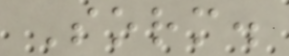Sorm.
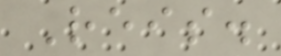Reis.
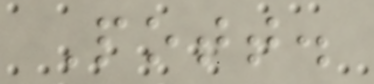Pott.
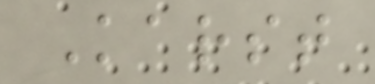Karst
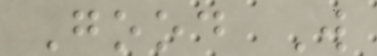Good W
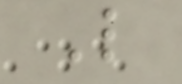L
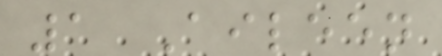1 Aileen
